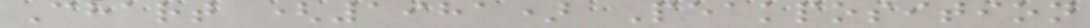Chart (1981) Peakposition
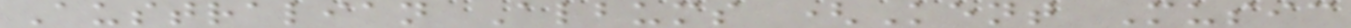Australian Albums (Kent Music
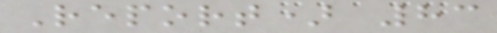Report) 83
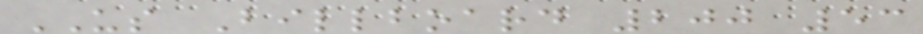US Billboard 200 53
